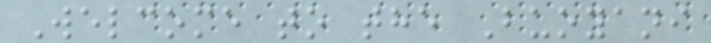Welcome to the Buoyani
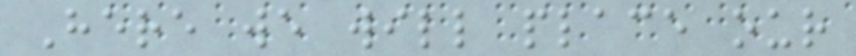Here we will place our
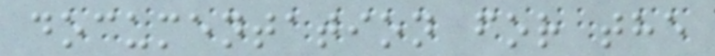documentation for the
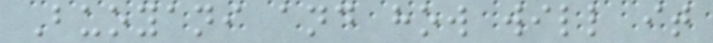Buoyani and how will it
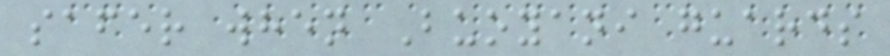safer when Buoyani guards
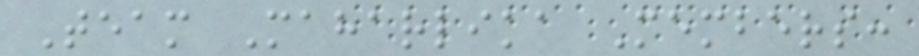Team Maharlika Members:
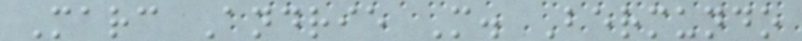Marc Andrie M. Bermundo
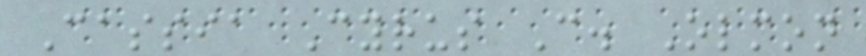Cassia Cyrus C. Olmon
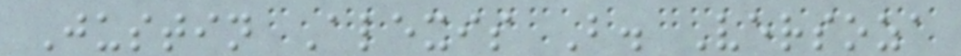Justin Alexis B. Versoza
